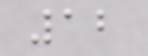12
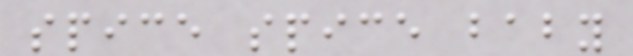spice spice baby
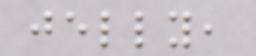jelly,
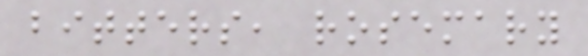bitters, rosemary
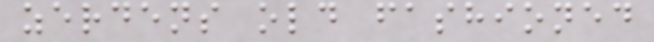zerdens old fashioned
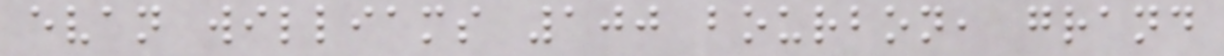evan williams 100 bourbon, grand
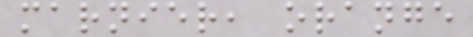marnier, orange
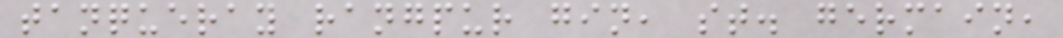tanqueray rangpur gin, st. germain,
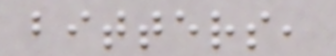bitters,
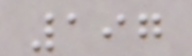197
